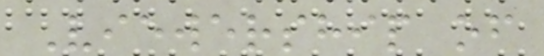Viewership of
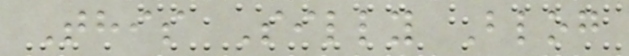This Silly Blog
